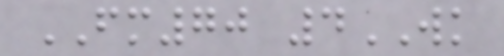FM70 4WK
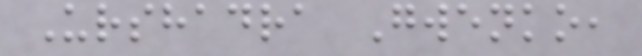Urshadra Gwenko,
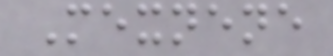Mexnene
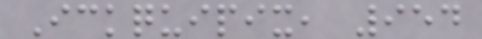Ickquipix, 954
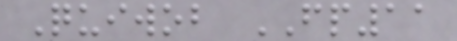Quiwob FP11
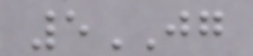5JG
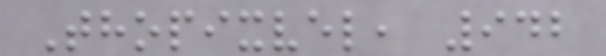Thopixvel, 942
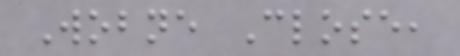Wobne Close,
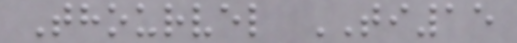Thourvel TI15
